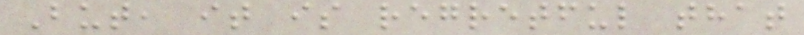But, it is regretful that
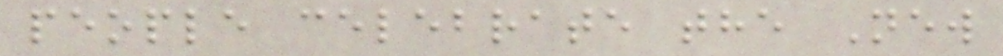people celebrate the New
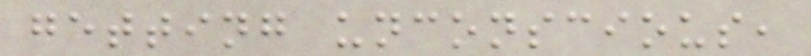getting unconscious,
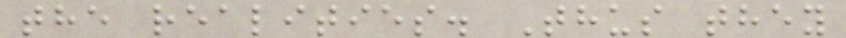the realities. Thus they
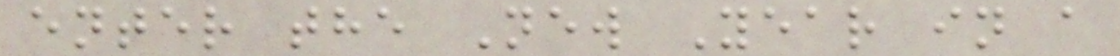enter the New Year in a
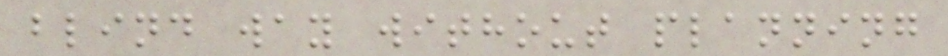blind way without planning
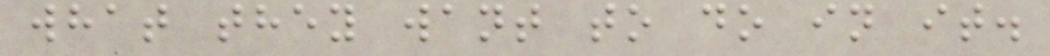what they want to do in it.
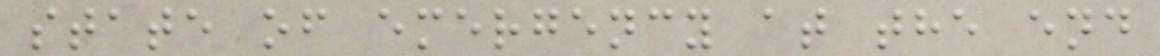state of emergency at the end
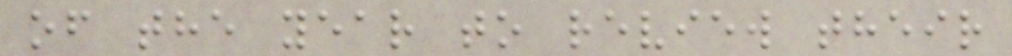of the year to review their
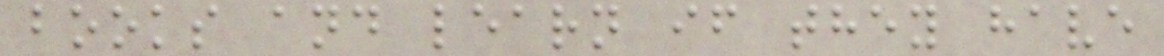books and learn if they have
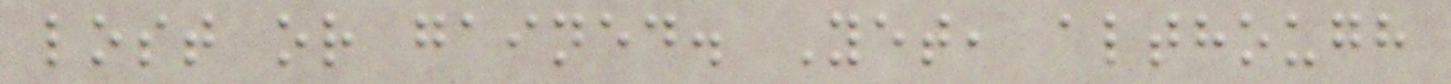lost or gained. Yet, although
